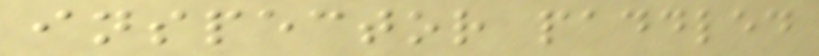inspector paddled
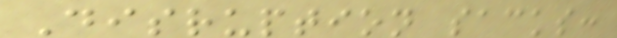Disruption sacks:
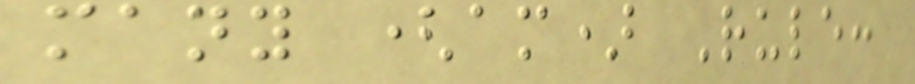many (am) Rule:
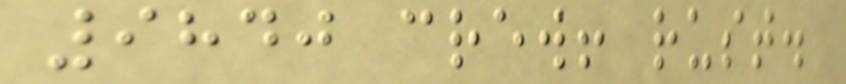9840 crew! rust.
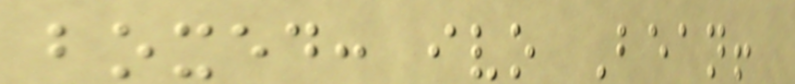boxed: ivo Bean!
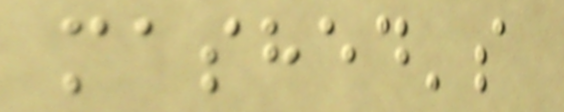mashed's
